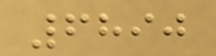6890
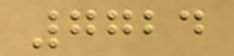7724
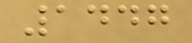1447
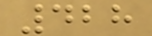428
